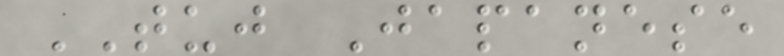TUJ Japanese
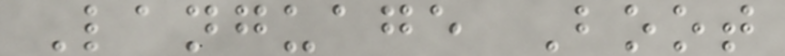Language Boot
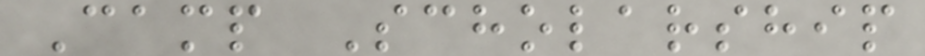Camp Scholarship
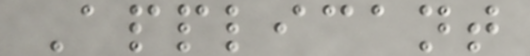Applicant
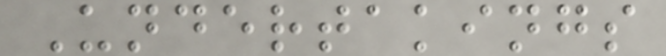Undertakings
